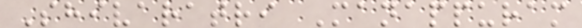Shivaratri Manappuram
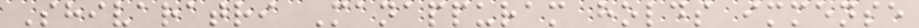Shivaratri Manappuram holds immense
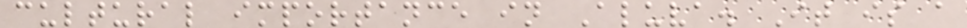cultural importance in Aluva. It is a
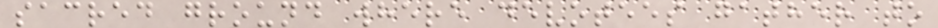sacred ground where devotees gather to
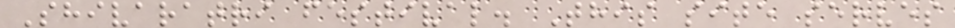Shivaratri festival. This site serves
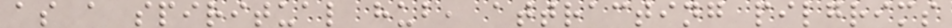as a spiritual hub, attracting pilgrims
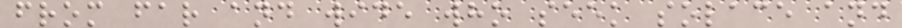from far and wide who seek solace and
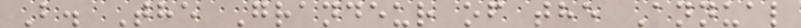B. The Grandeur of the Annual
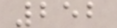252
